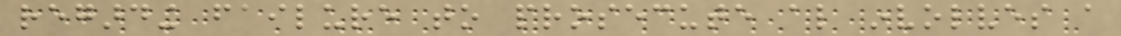regarding failure to prosecute also involves a
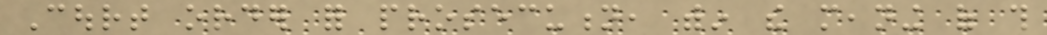Court order for prosecution, within the meaning of this
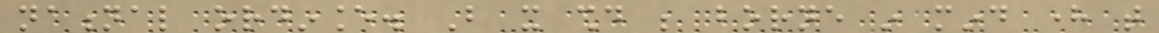national ordinance. But it should be borne in mind here that
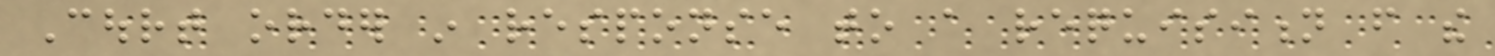Court order in response to a requisition from the
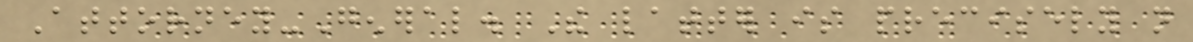Attorney-General. The latter is precisely not
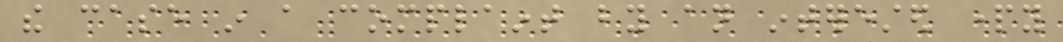the case in a complaint by an interested party
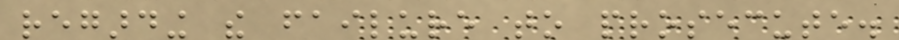regarding the failure to prosecute.
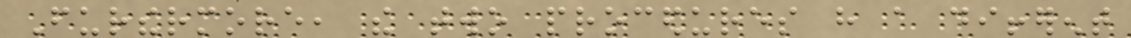Furthermore, the two procedures have a different
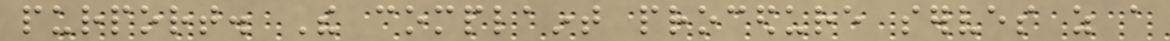purport. The complaint procedure serves as a
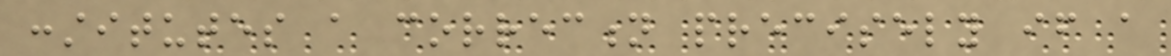constitutes a correction precisely if a
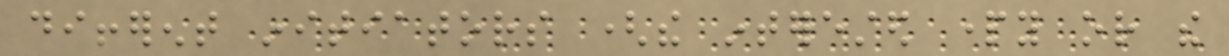different initiators (the interested party or the
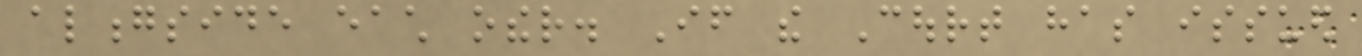alongside each other. If the Court has issued
